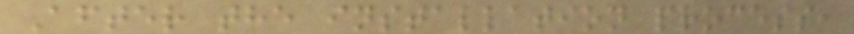After the installation process,
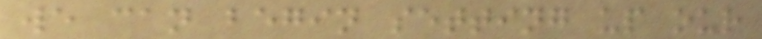we can begin setting up our
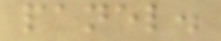panel.
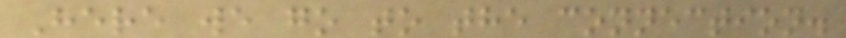Here we go to the connection.
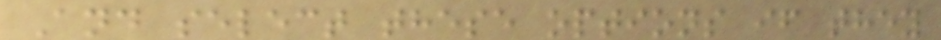And select these options if they
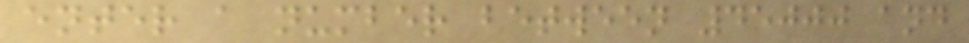enter a number between 45000 and
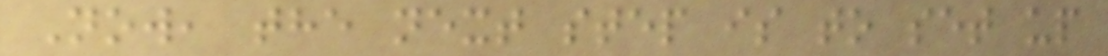Now, the next step is to set up
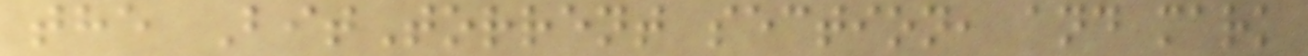the BitTorrent section, and mark
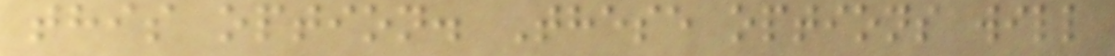this option. These options will
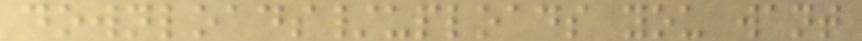downloads/uploads you want
